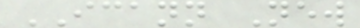ICANN New
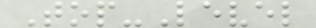Top-Level
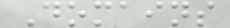Domains
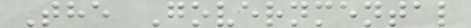The Governmental
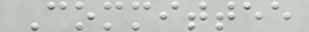Committee
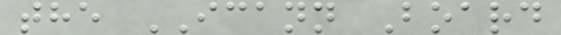the ICANN Board
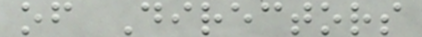of Directors
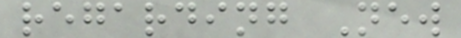regarding New
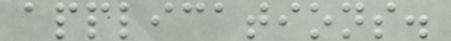applications.
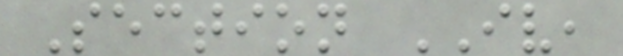Section IV,
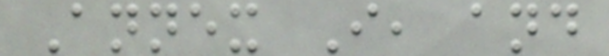Annex I, and
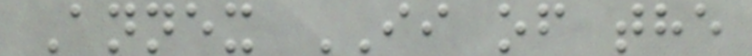Annex II of the
